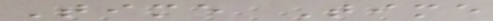Time Time
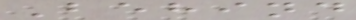Behind
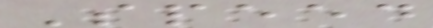Speed
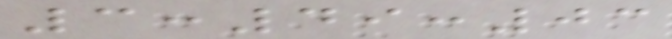3:49:03
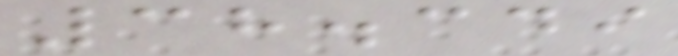38.349
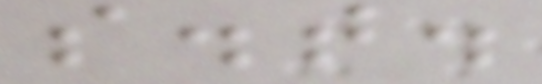s.t.
